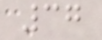37
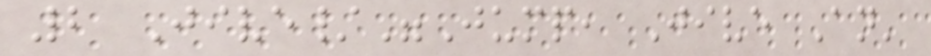2 Jive/"Jump, Jive An'
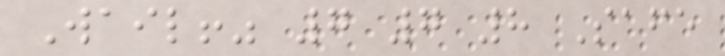Wail!" 7 7 8 Safe
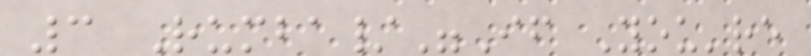3 Rumba/"If You're
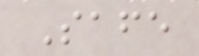Safe
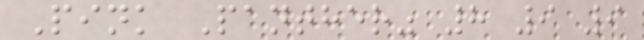Pink Panther" 8 9 9
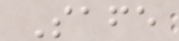Safe
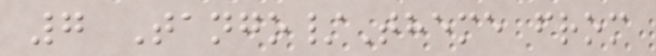7 Tango/Theme from
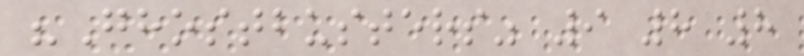"Ghostbusters" 9 8 8
